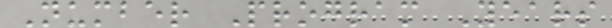Number Program Years
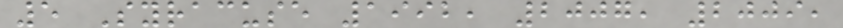5 Syracuse 1992, 2007, 2009,
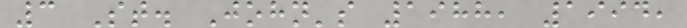3 St. John's 1988, 1994,
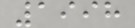1998
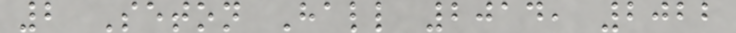2 Seton Hall 2014, 2022
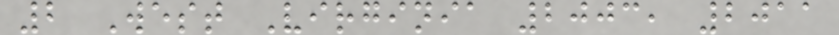2 West Virginia 2003, 2011
